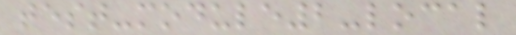test-module2-local
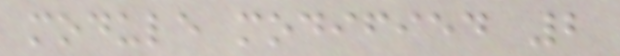module modified 2
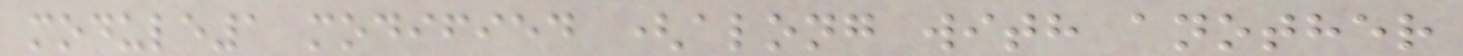module1 modified (along with another
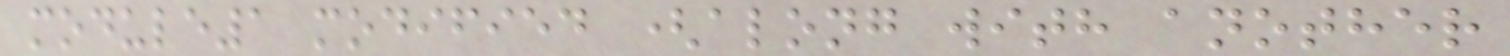module1 modified (along with another
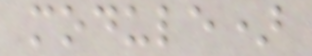module)
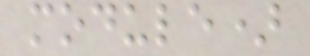module)
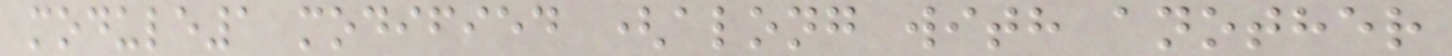module1 modified (along with another
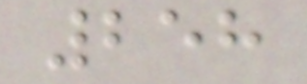258
